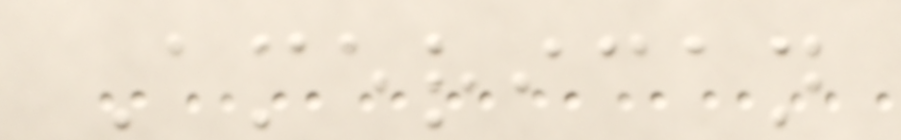American
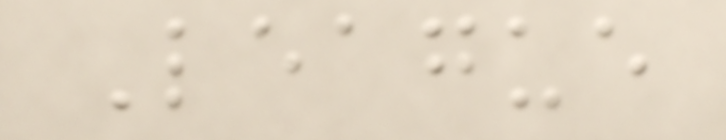League
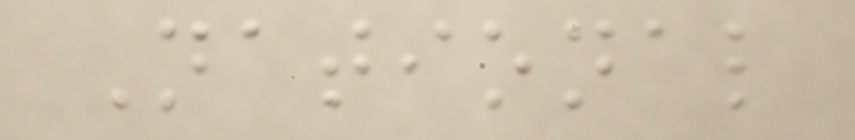National
